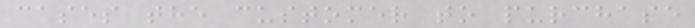cases the customer to purchase
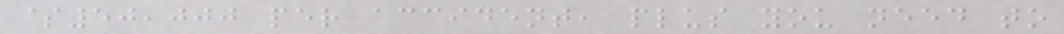$50,000 per accident, plus you need to
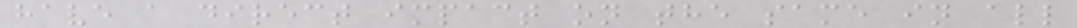have a direct impact on the same in all
